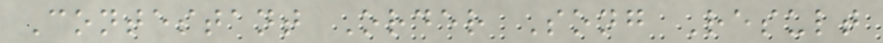Contestant Order Song Result
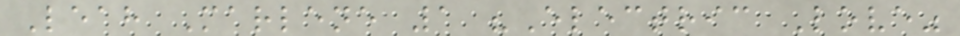Leah Marlene 1 "Electric Love"
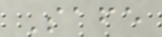Safe
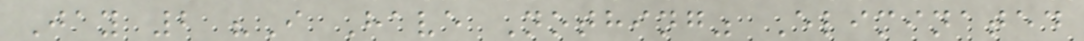Jay 2 "I Have Nothing" Eliminated
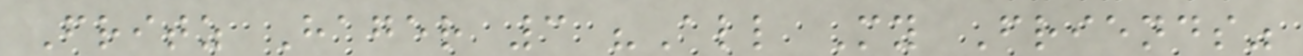Fritz Hager 3 "All My Friends"
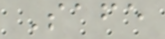Safe
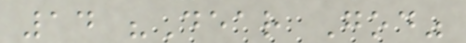14 "Dear God"
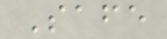Safe
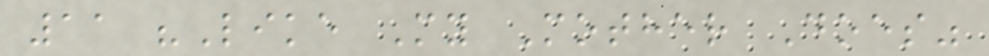11 "Like My Mother Does"
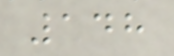148
